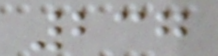237
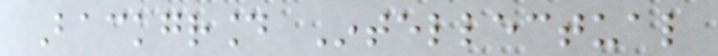Background Intellectual
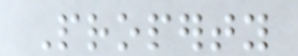Property
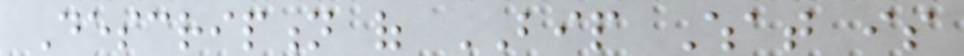Description of BIP What is
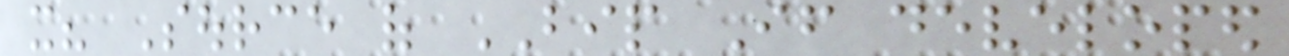it? Source of BIP If developed
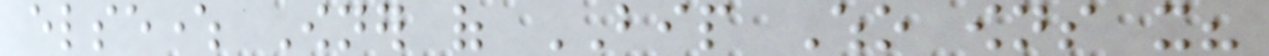elsewhere Owner of BIP Who owns it?
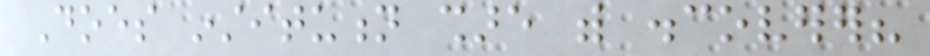Does institution share with discoverer?
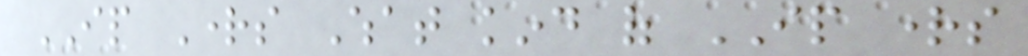IP Rights What kind of IP rights
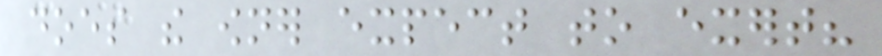does the owner expect to exert?
